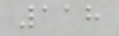118
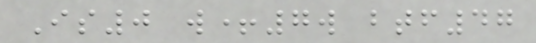Is0 w+7w btf47
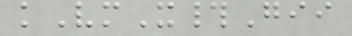kVmX#Gii
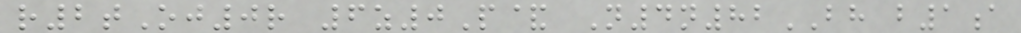r2tOj0r 6z0P& N4n82BH b1a
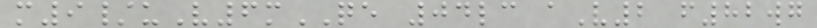m9/uV6mQE 04lc aV2 f82wg
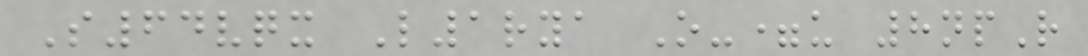S64vqx L1rya O-=u 8npR
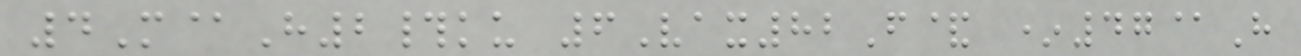4M@H2#ku 6Vax82F& *47@H
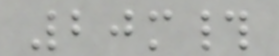20m#
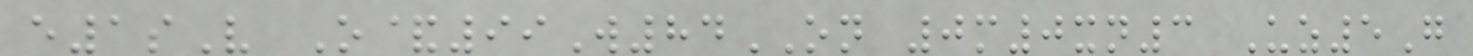e1sV O&99W84ON 0m0xn3 Uz5G
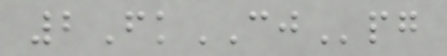2FkCJpg
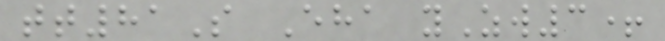tt81S Eha yZw3+
